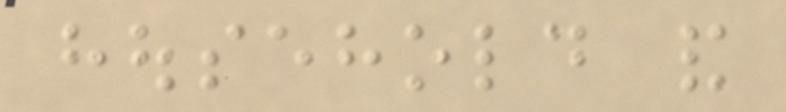household and
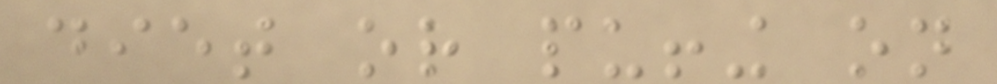diet or puffing on
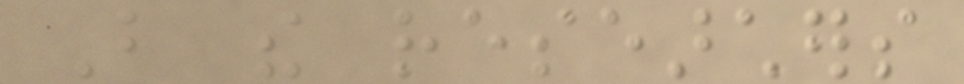But the researchers
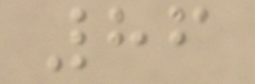86
